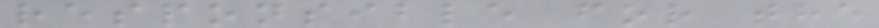responsible for the
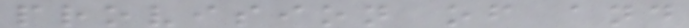provision of and
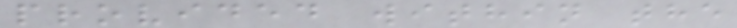provided within the
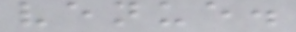venue.
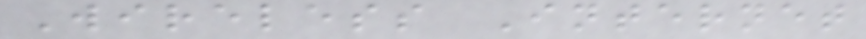Wireless Internet
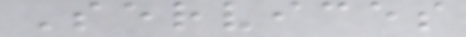Services
